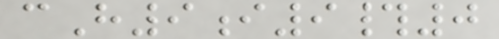cH9i9#0
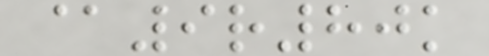@9r80k
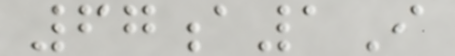67a1I
